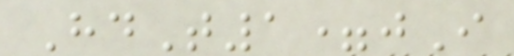HdT1=jI
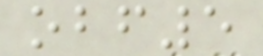obf5
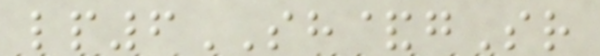lp6SH&gSr
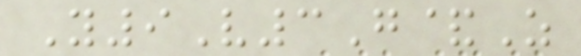Y9V3G&Z
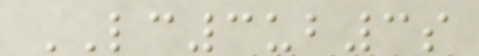LC3ub3s
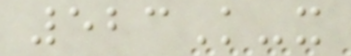523K-x
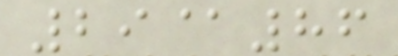29@86
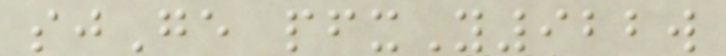sjGe pfxY922w
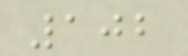102
